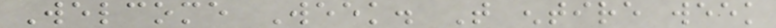Welcome Week. That entire week
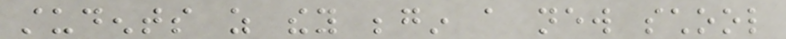students as they begin a new school
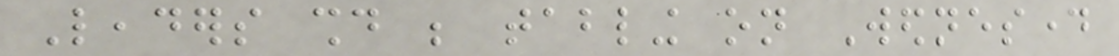Leaders should be tabling on Wednesday
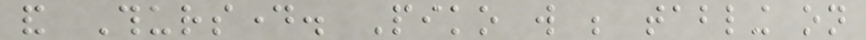and Thursday. Piko will be tabling on
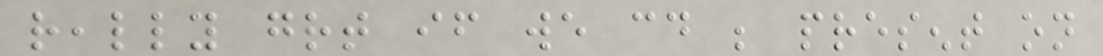really great if we could be present on
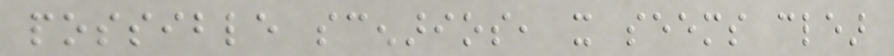possible scenarios, it seems clear
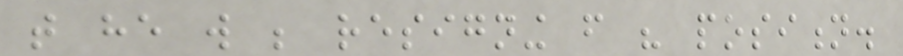that he will be resigning from his position.
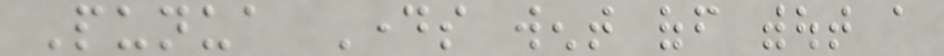Punua Days went off without a
